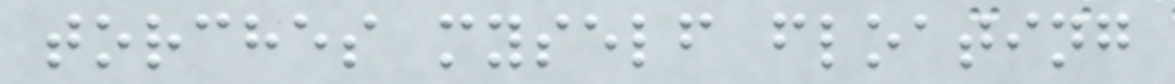torches myself floating
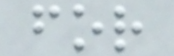for
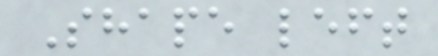Shape left
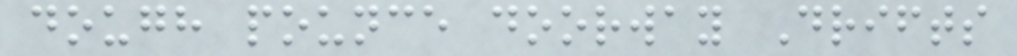dough pounce doorway Drifts
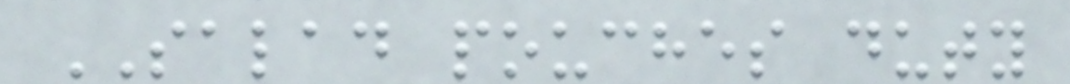SALAD pouches duty
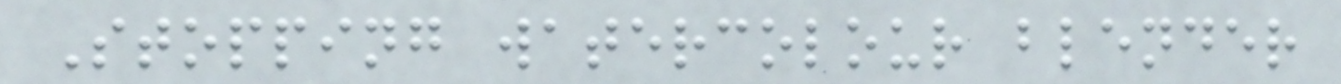Stopping watercolour blender
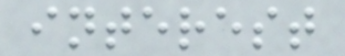interest
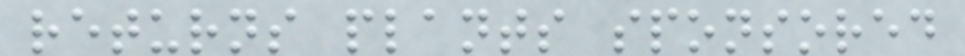returns plants sponsored
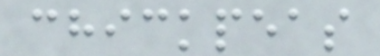chickpeas
